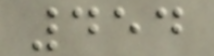454
